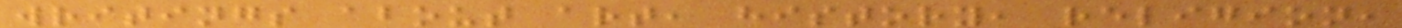writings about art, history, religion,
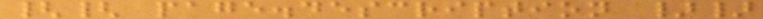{{ page.description }}
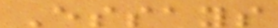Essays
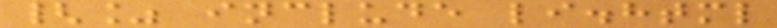{% include li.html
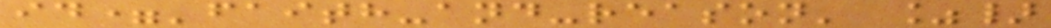id='faith-and-reason' %}
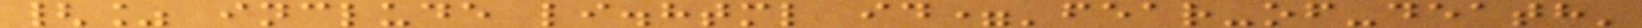{% include li.html id='fear-of-death'
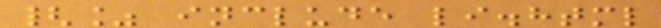{% include li.html
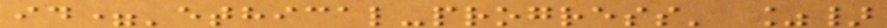id='ethical-progress' %}
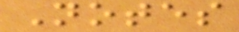Notes
